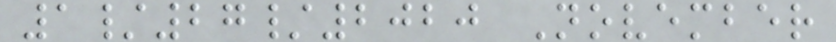1/27/2020 November
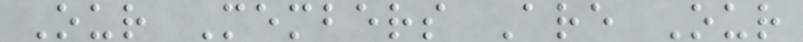Our Members Are Our
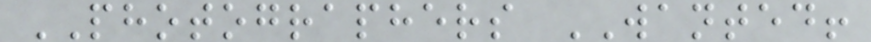PHOTOGRAPHERS WANTED!
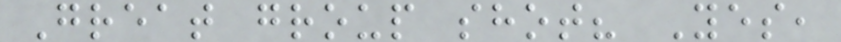Great group shot? Yes,
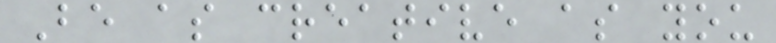Be as creative as you
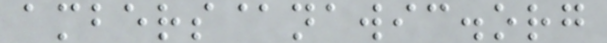ambers@nawic.org
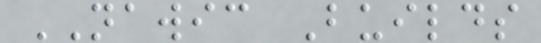NAWIC Builds
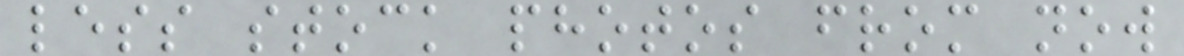less stock photos from now
